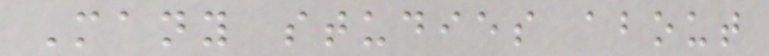Many studies about
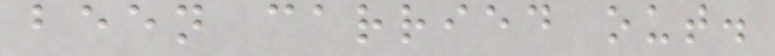been carried out.
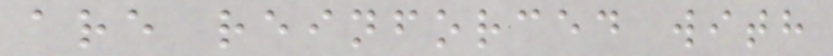are reinforced with
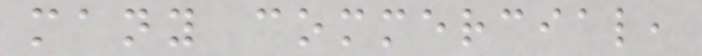many commercial,
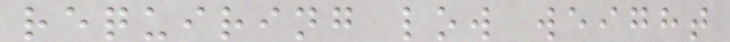requiring low weight
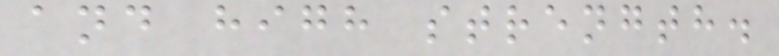and high strength.
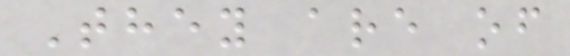They are of
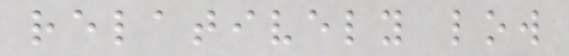relatively low
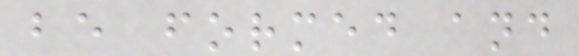be formed and
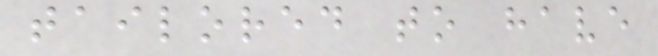tailored to have
